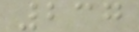237
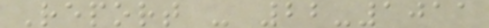Report - 22-1011
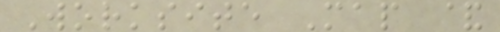Worksite Map &
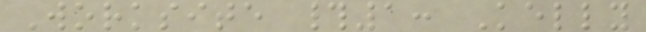Worksite #1: Kelly
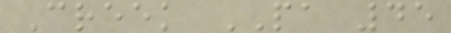Creek PA 45
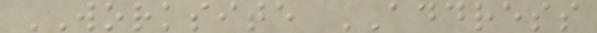WORKSITE ADDRESS
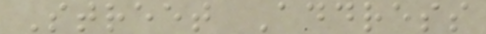Street Address
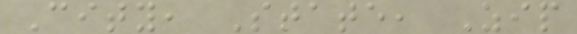City, State, Zip
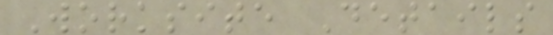Worksite Details
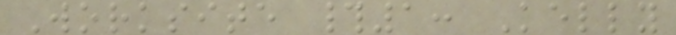Worksite #1: Kelly
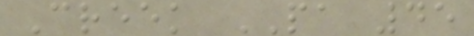Creek PA 45
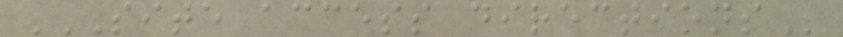SITE ACCESS DIRECTIONS
